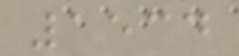1534
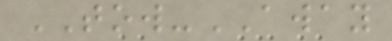TOW-AWAY
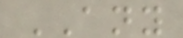ANY
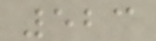523
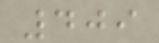409
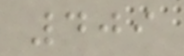409
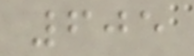605
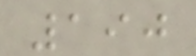190
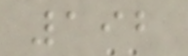192
